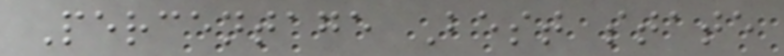Percentage Best state
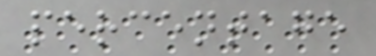percentage
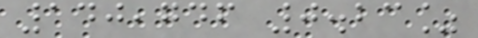140,746 0.23%
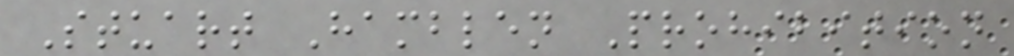Stuart Hamblen Prohibition
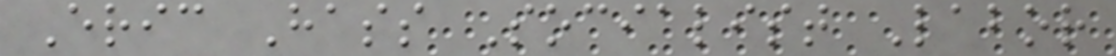Eric Hass Socialist Labor
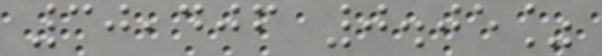30,406 0.05%
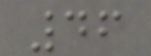46
